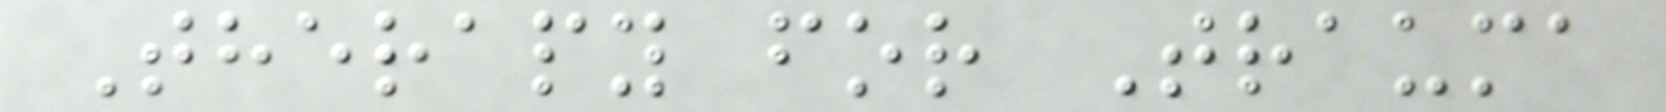Therapy for Trauma
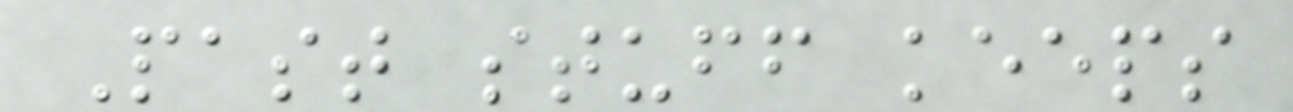Past stuff keeps
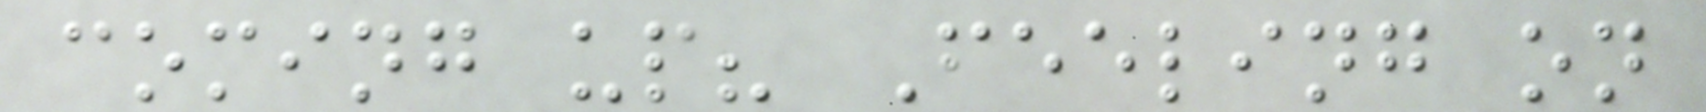coming up? Feeling on
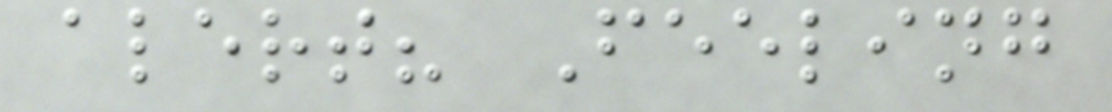alert? Feeling
